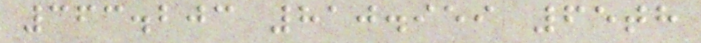363.203 810.959 65th
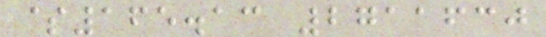$165.13 2711630
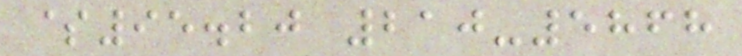$95.20 210-5868
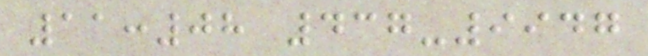11:08 437-9947
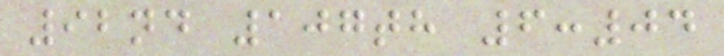92nd 107th 6:04
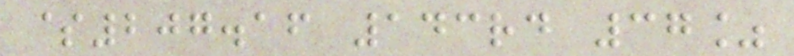$207.16 143rd 37%
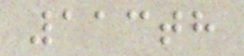113th
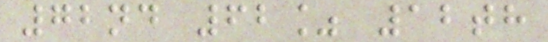72nd 62% 12th
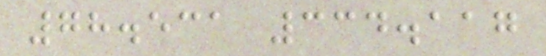78.531 334.117
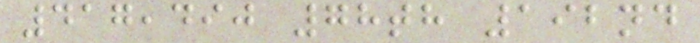417,490 78th 192nd
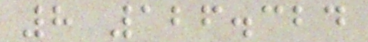8 126.324
